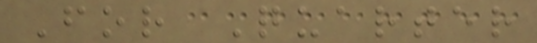For Quarter
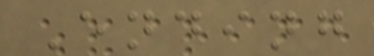Ending
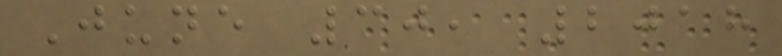June 30, 2018
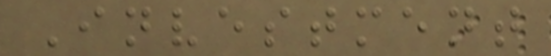Investment
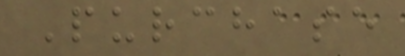Purchase
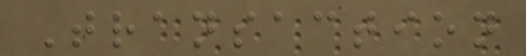Transaction
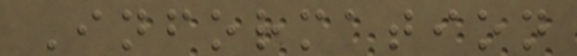Information
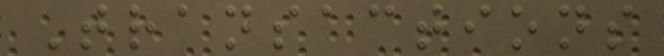Transactions
